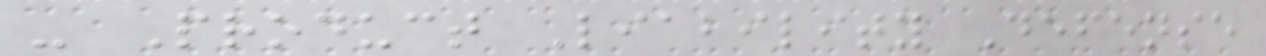- Product Liability Defense
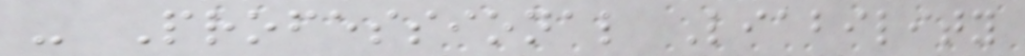- Professional Liability
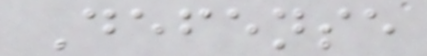Defense
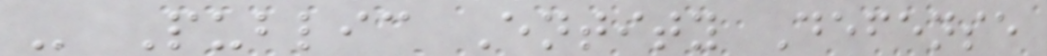- Public Entity Defense
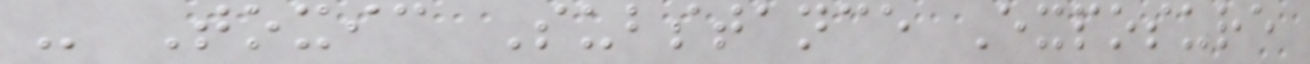- Toxic Substance Exposure
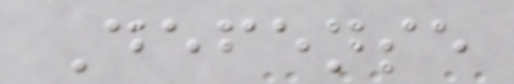Defense
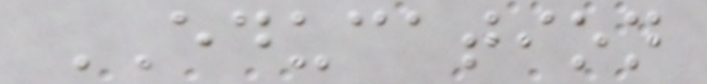EDUCATION
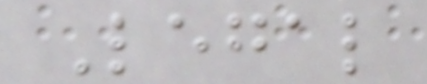Legal
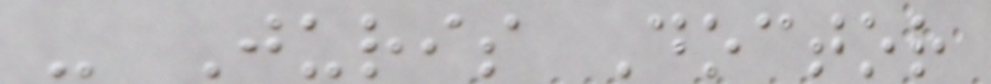- Juris Doctor
